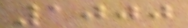1000
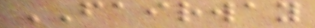FAIRWAY
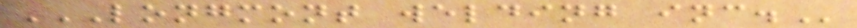LONGMONT WELDING INC.
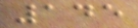145
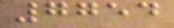7754
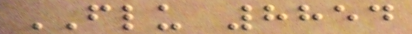FLU 8854
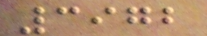3972
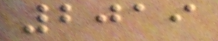2019
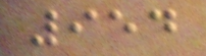954
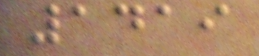1419
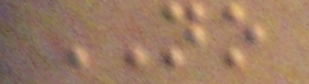NO
